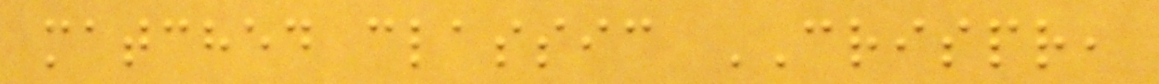matched classic CRISPR,
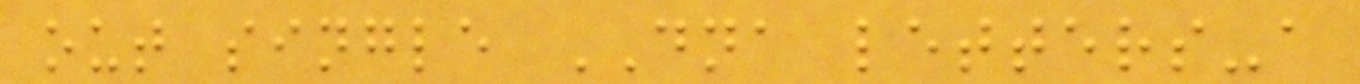out single DNA letters-a
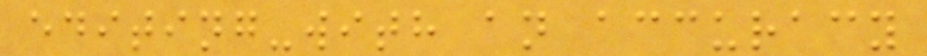editing-with an accuracy
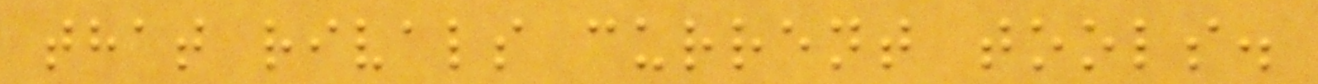that rivals current tools.
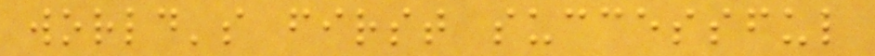world's first successful
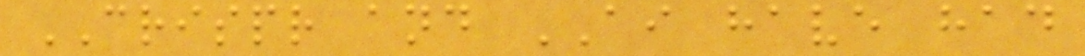CRISPR and AI have had
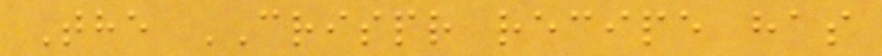The CRISPR recipe has
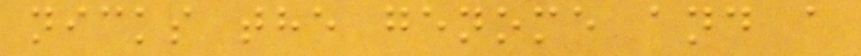nicks the genome and a
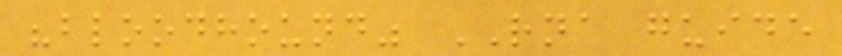"bloodhound" RNA guide
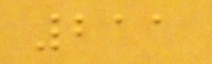211
